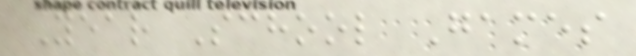Year School Games
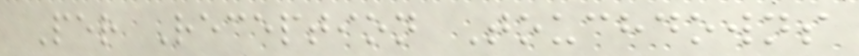Per Reception Touchdowns
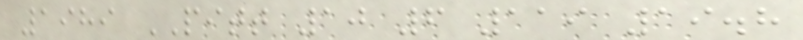1989 PITT 10 6 119 19.8
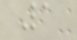1
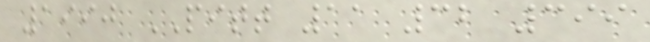1990 PITT 11 32 399
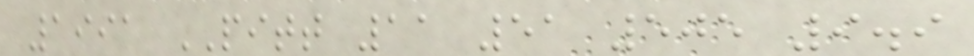1991 PITT 11 51 505 9.9
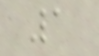1
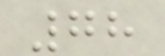78
